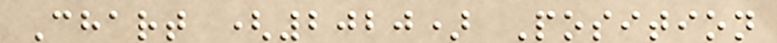Chart (2020) Position
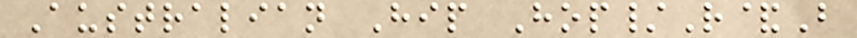Australian Hip Hop/R&B
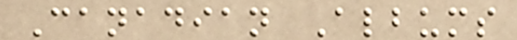Canadian Albums
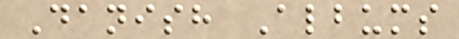Danish Albums
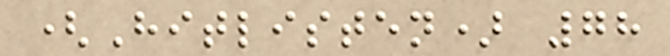(Hitlisten) 78
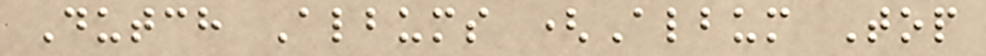Dutch Albums (Album Top
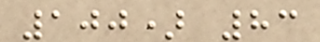100) 83
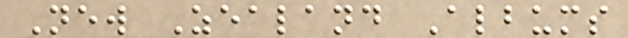New Zealand Albums
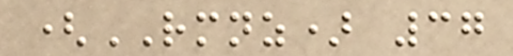(RMNZ) 37
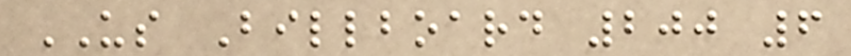US Billboard 200 6
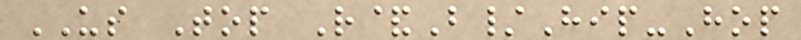US Top R&B/Hip-Hop
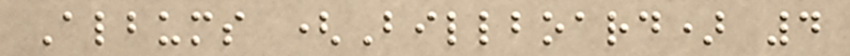Albums (Billboard) 4
